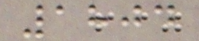1804
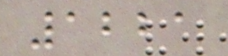1221
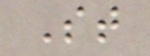St
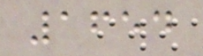1654
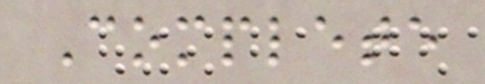Complete
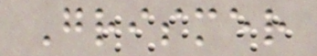Grismer
